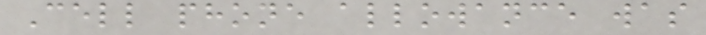Cell phone allowance was
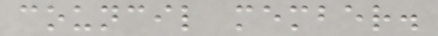council member.
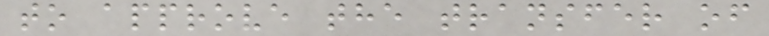to approve the transfer of
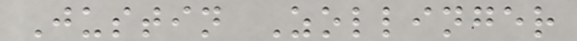Justin Zollinger
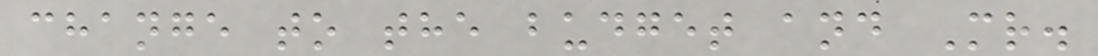change to the budget and Mr.
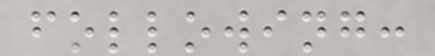following:
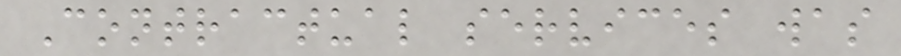Contractual services was
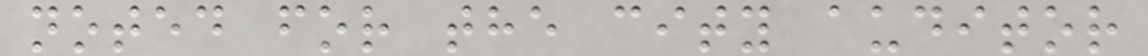noted for the city auditor
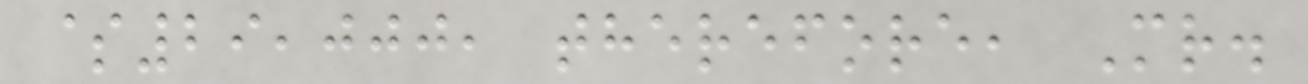$29,000, therefore, Mr.
